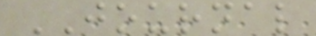JOURNAL
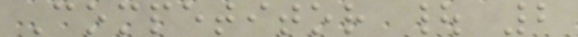Competitor | 2
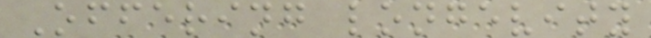Offering longevity
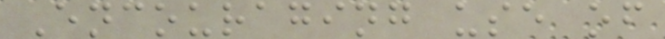Encouraging use of
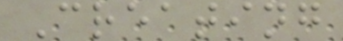Creating
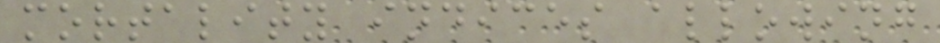mortality indices allowing
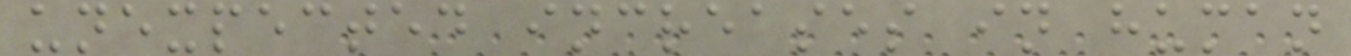unexpected increases in human
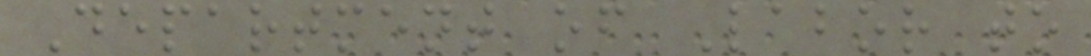Department of Labor to
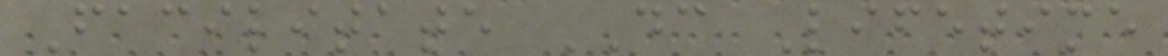Facilitate DC Lifetime
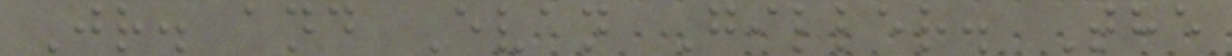Jr. and Evan Giller. The
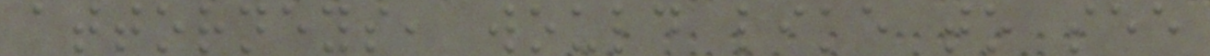attorneys, would like to see
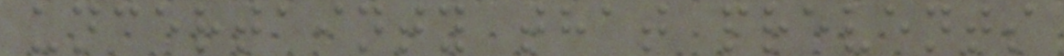uncertainty that prevents
